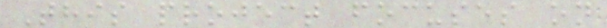This project focuses on
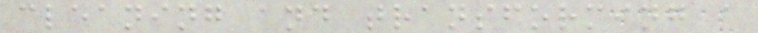cleaning and transforming a
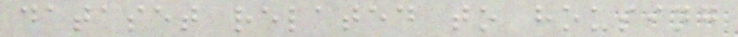dataset related to housing
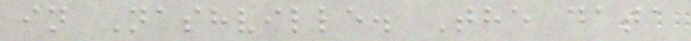in Nashville. The data
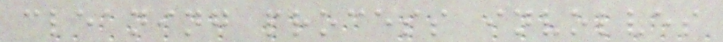cleaning process involves
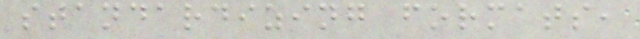standardizing formats,
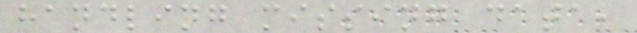handling missing data,
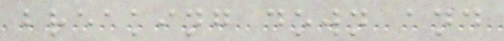breaking down and
